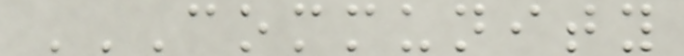COMMUNITY
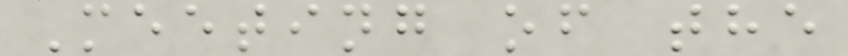Meeting of the
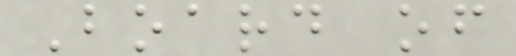Board of
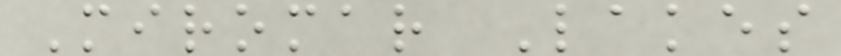Miromar Lakes
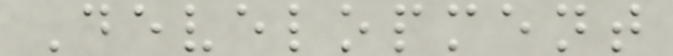Development
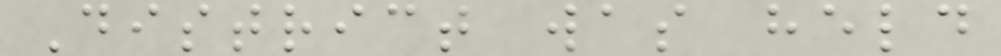District was held
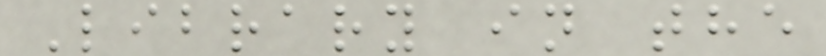Library in the
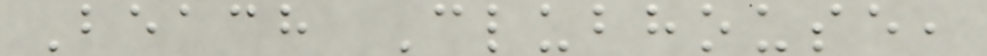Beach Clubhouse,
